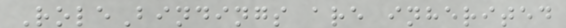RoleBindings are inherited
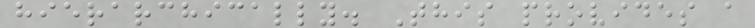hierarchically. This provides a
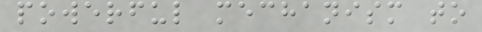powerful mechanism to
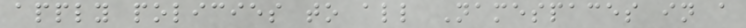apply policies to all Namespaces in a
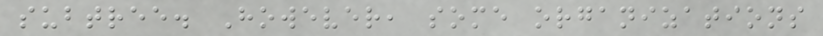subtree. However, some organizations
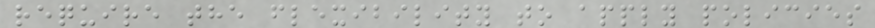require the flexibility to apply policies
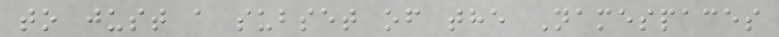to just a subset of the Namespaces
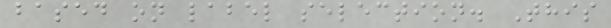based on label selection. This
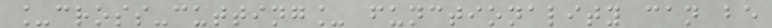_cross-cutting_ functionality can be
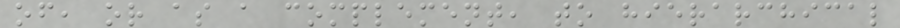of, or as a complement, to hierarchical
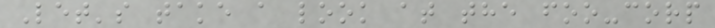Let's take a look at the foo-corp
